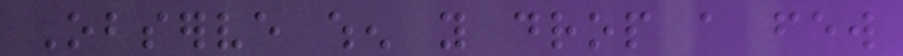Observe when you drop a few
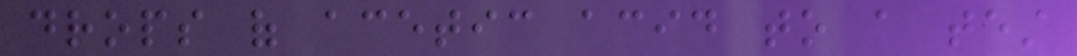drops of acetic acid to a test
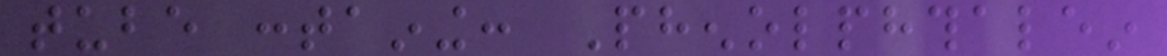tube containing: Phenolphthalein
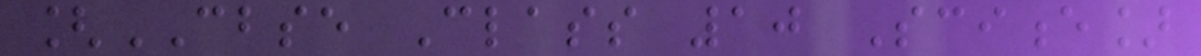[CBSE Class 10 Science]
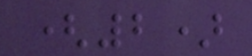(2)
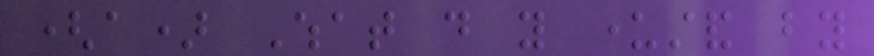(a) What do you understand by
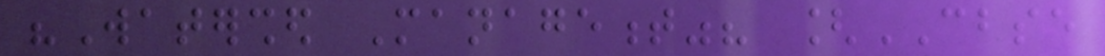"Watershed Management"? [CBSE
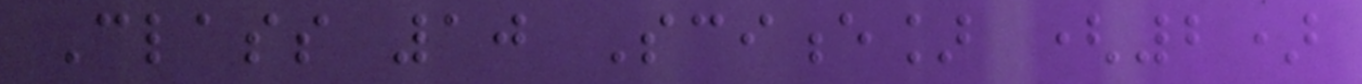Class 10 Science] (2)
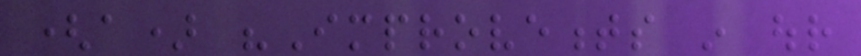(a) "Improvements in our
